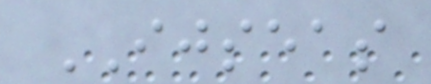IJSEAS
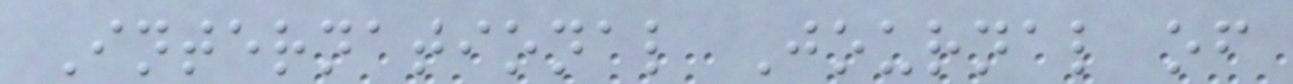International Journal of
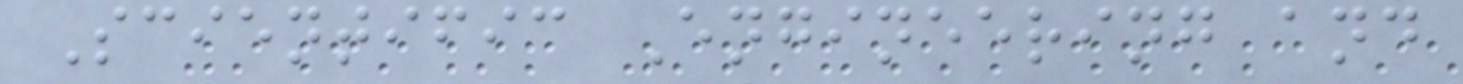Scientific Engineering and
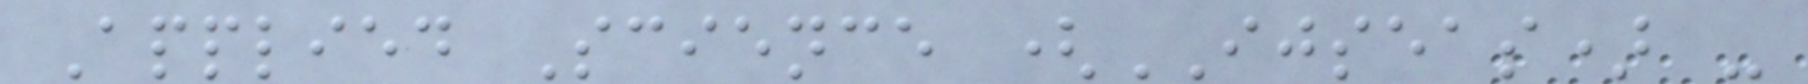Applied Science (IJSEAS) -
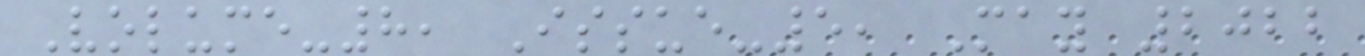Volume-8, Issue-5, May 2022
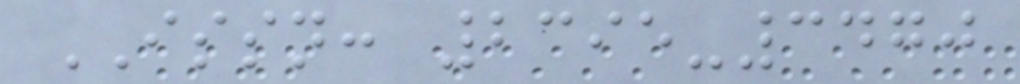ISSN: 2395-3470
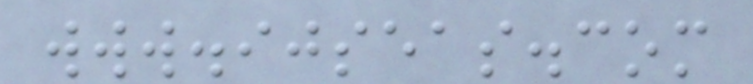www.ijseas.com
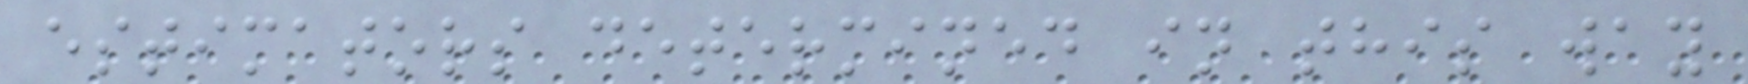estimators determined in this way
